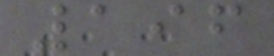196
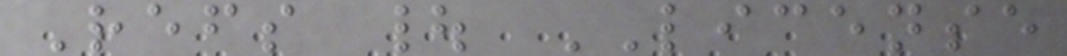Refs | LICENSE
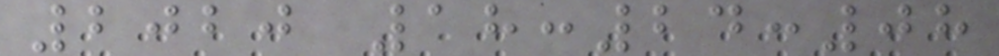2020 18:24:08
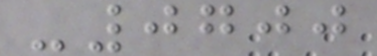-0700
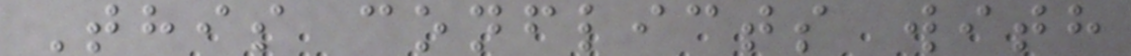This conflicts with
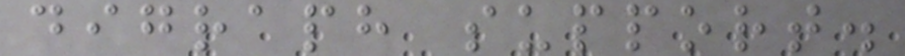digraph support.
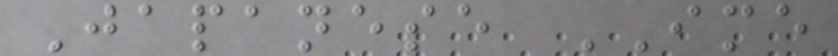Japanese IME
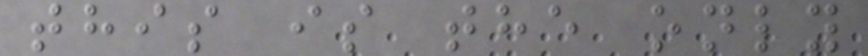this is the only
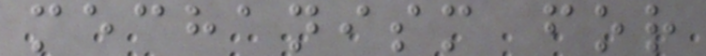mechanism for
